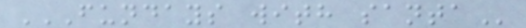FUNDAYS WITH SANTA
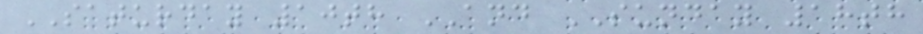SATURDAY 10th AND SUNDAY 18th
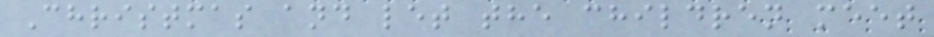Christmas and let the children meet
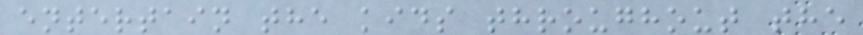entertain the kids throughout the
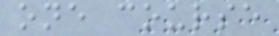one course
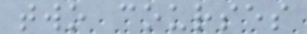two courses
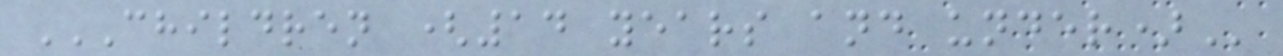CHILDREN (14 YEARS AND UNDER)
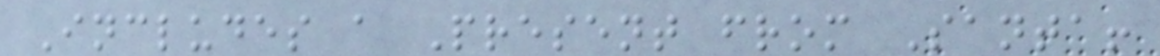Includes a Present from Santa!
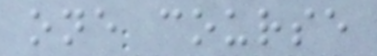one course
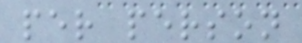per person
